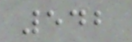542
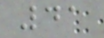41
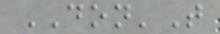DON'T
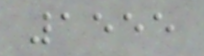1555
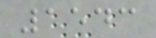1543
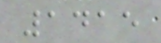1415
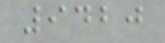9420
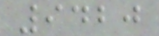9420
